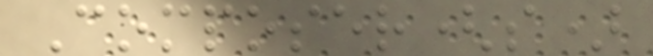Composer(s)
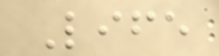Life
